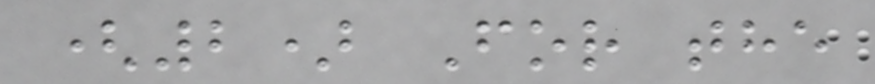(2) For the
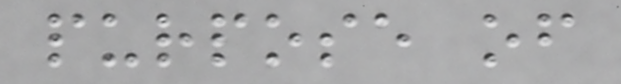purpose of
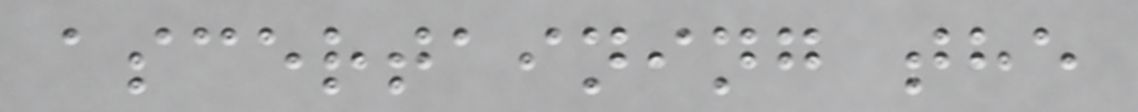ascertaining the
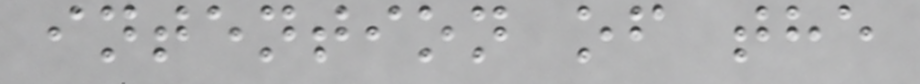intention of the
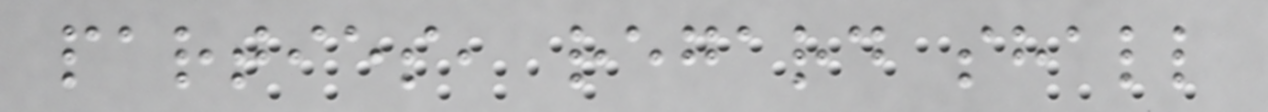parties, regard shall
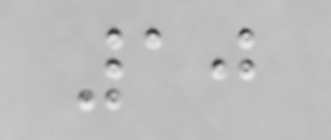10
